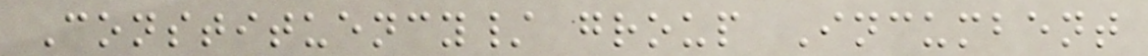Constituency/ group Incumbent
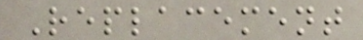Replacement
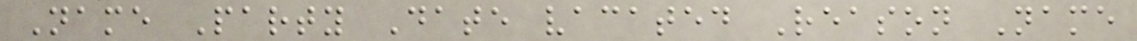Name Party Date vacated Reason Name
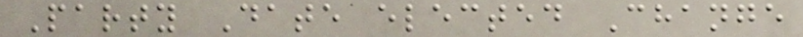Party Date elected Change
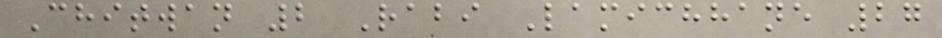Chitwan 2 Rabi Lamichhane 27
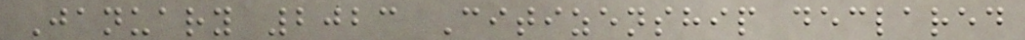January 2023 Citizenship declared
